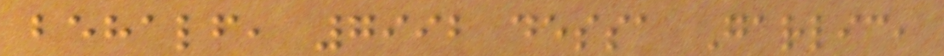behalf, 7992 dessa Garlic,
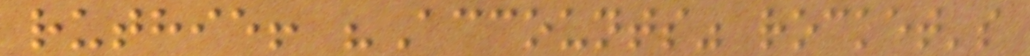ruthie! "Accounts" rocket's
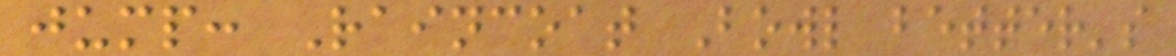jump: Raincoat Bowl better's
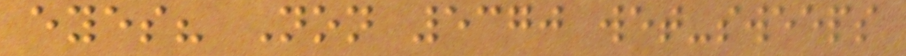eyes? Non 5370 wet-sweeps
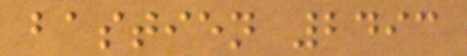bastien 2493
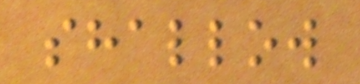shallow
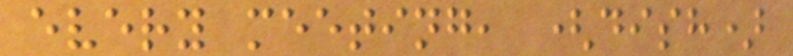every meeting, (dish)
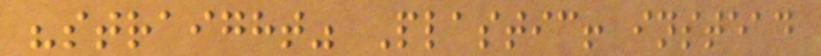"straight" Plastic! instead
